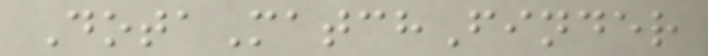DotaMatchFinder
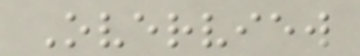Overview
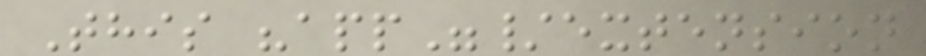This "app"/extension
